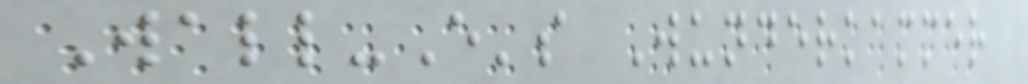Wall-E's Wunderkammer
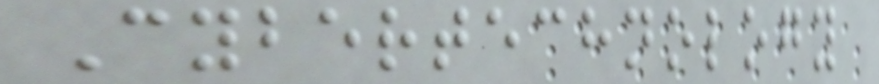Cybertechnology
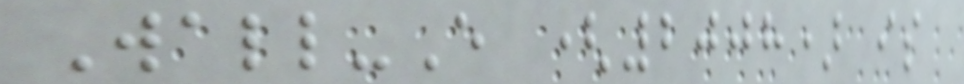Wall-E (2008) is
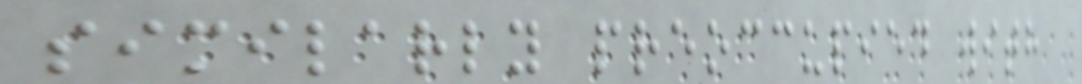similarly preoccupied with
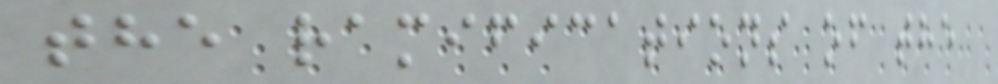the ramifications of the
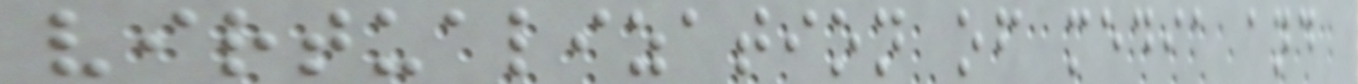virtualization of media and
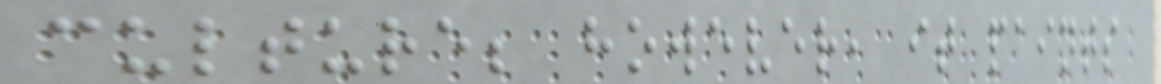culture; however, it paints
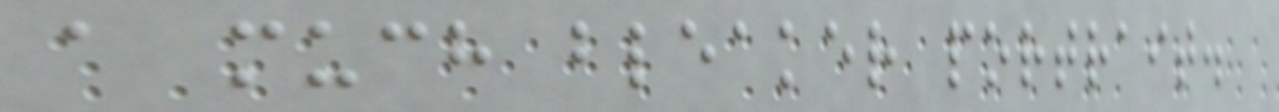a much bleaker portrait.
